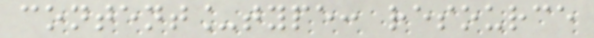content_type: resource
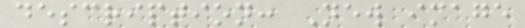description: New image
